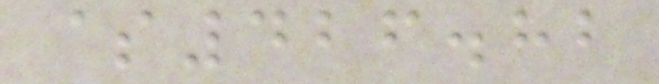$426.82
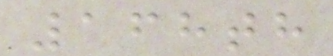168th
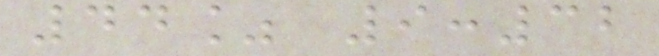44% 9:32
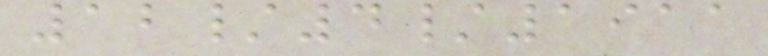12/4/1911
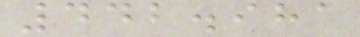442.981
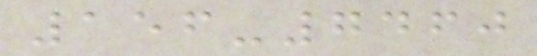156-7460
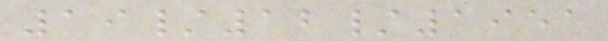19/12/1951
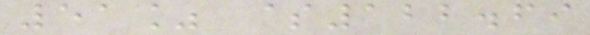51% $122.69
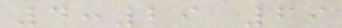4:29 69
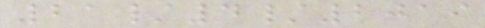21/4/2019
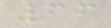66
